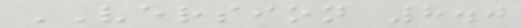VERSION 8.0
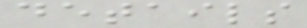details
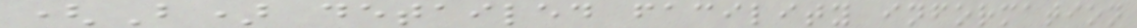(B) detailed facility information
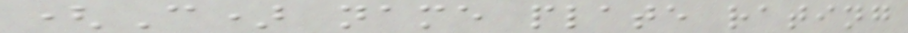(C) name plate rating
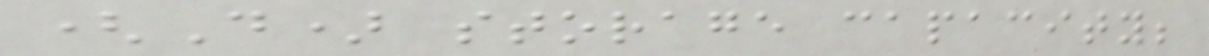(D) storage capacity;
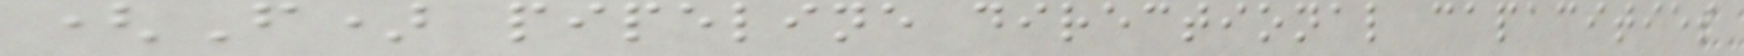(F) pipeline directional capacities
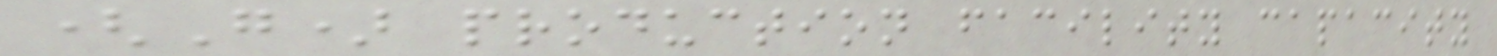(G) production facility capacity
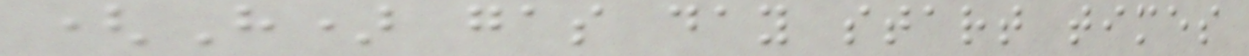(H) gas day start times
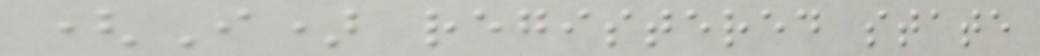(I) registered state
